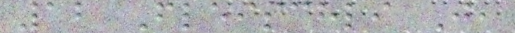12 Fleischli J,
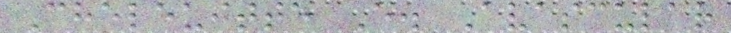Cheleuitte E. Avascular
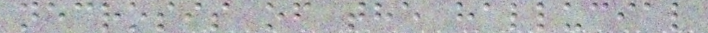necrosis of the hallucial
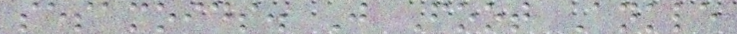sesamoids. J Foot Ankle
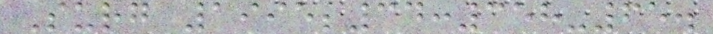Surg 1995;34:358-65.
